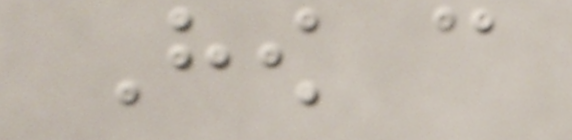How can
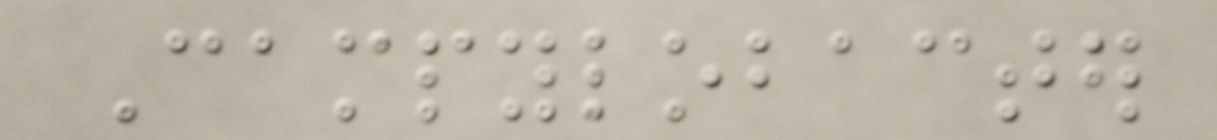Campylobacter
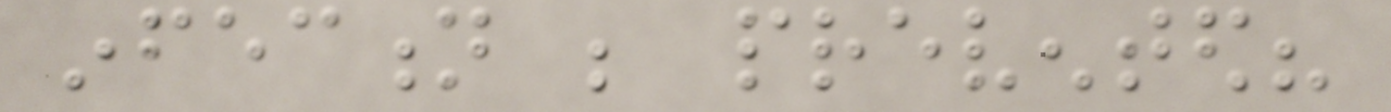infection be prevented?
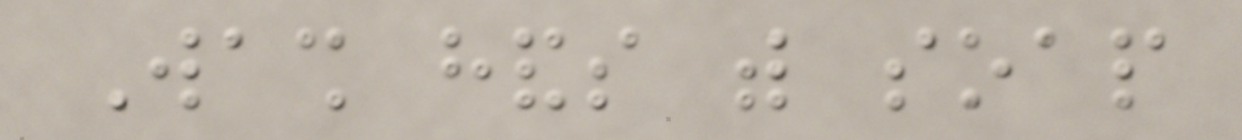Wash hands with soap
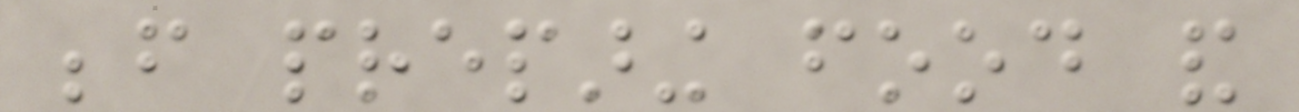before preparing food and
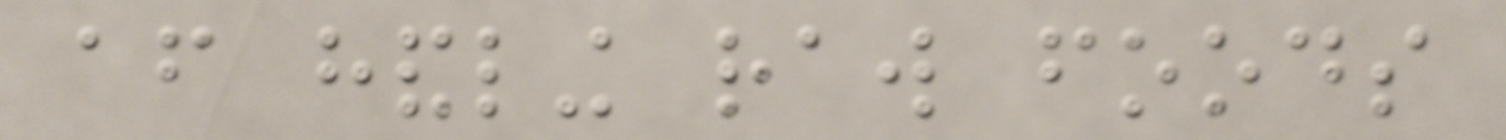after handling raw foods
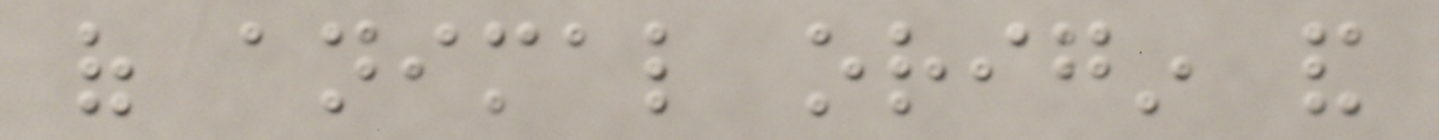of animal origin and
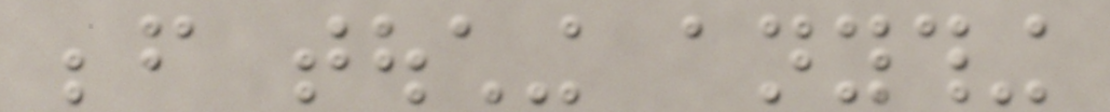before touching anything
